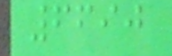6690
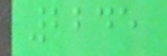2245
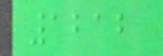1212
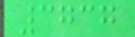3737
